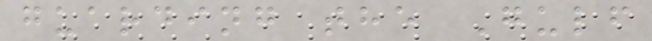guarding the Gulf
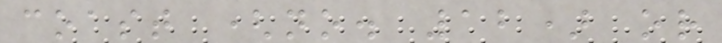coast (no. 12) or
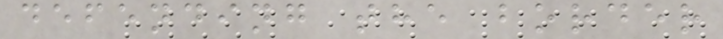defending the border
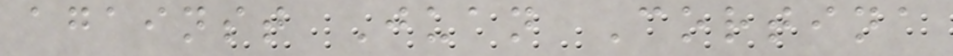against Juan Cortina
